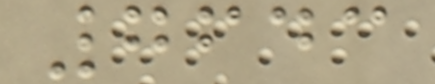7643
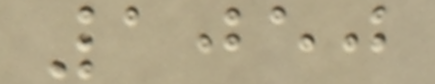1050
